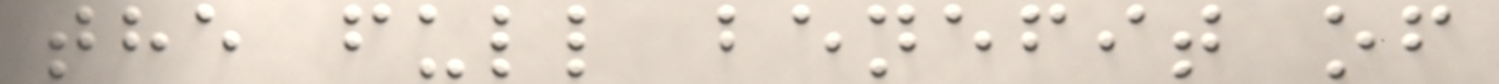the full benefit of
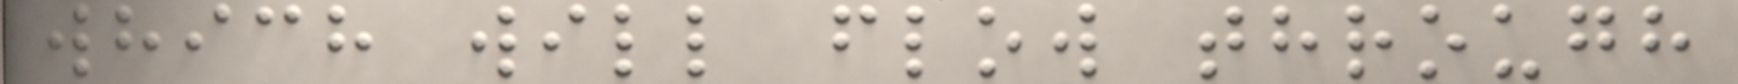which will flow through
